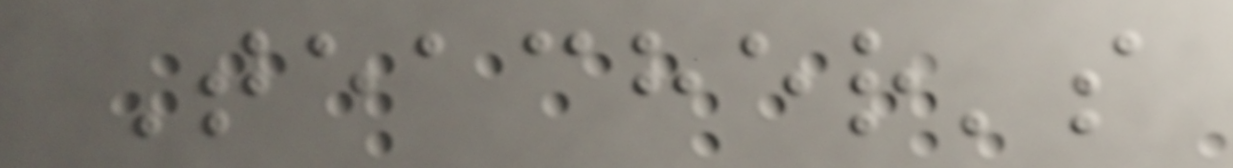Teacher's
